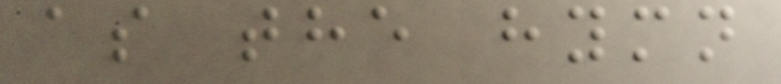as the hymn
